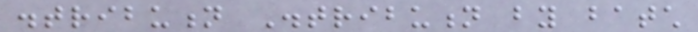distribution Distribution by batch
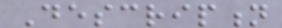Description
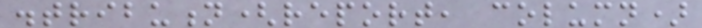distribution(report, column)
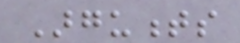Arguments
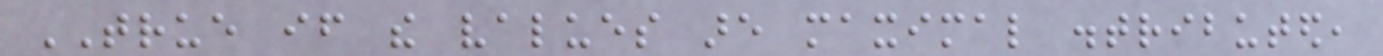TRUE if the values are maximal distributed,
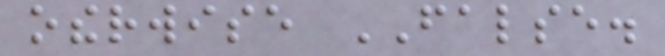otherwise FALSE.
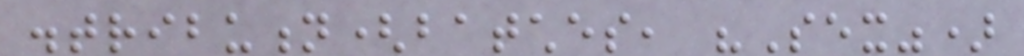distribution(batches, "Sex")
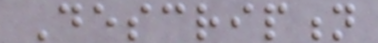Description
